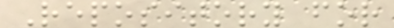Repository for
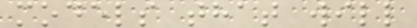models that will
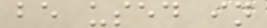be used in
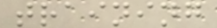training
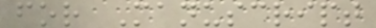for Manuscript
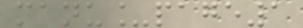manu_page1
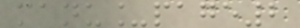manu_page2
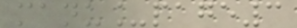manu_page3
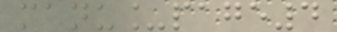manu_page4
